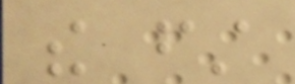the first
